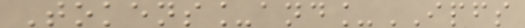Tokens_and_IPFS
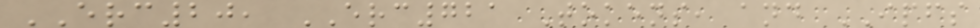ERC20, ERC721 Tokens, and IPFS
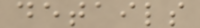details
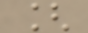[
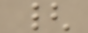{
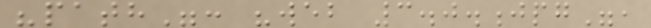"path": "web 3.0.jpg",
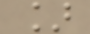]
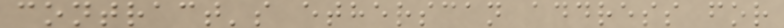contract's etherscan address for
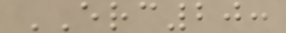ERC20:
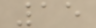15
